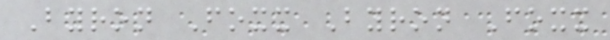Byron Foxx Byron Foxx
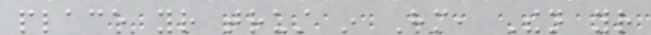place your trust in Him, Then your
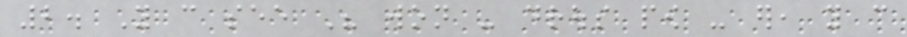2. You can see His won - drous pow - er, you can
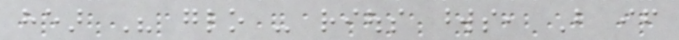hear His glo - rious words, But if
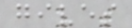gives
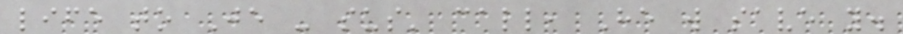life to Je - sus' call, He will save you.
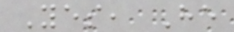Yes, He
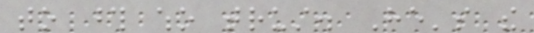to those who trust. He's the
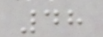48
